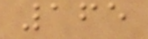165
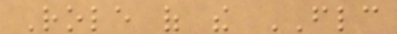Role of the FLC
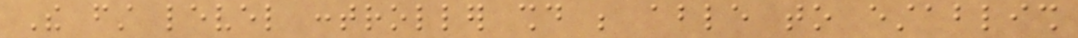The first level controller should be able to establish
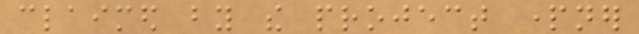claimed by the project partner
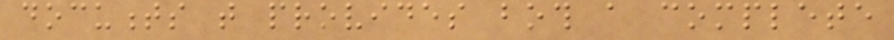documents that provides both a complete
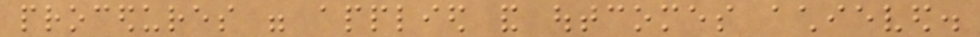procedures were applied and outcomes achieved.
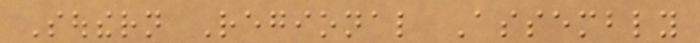Southern Regional Assembly
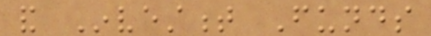and Investment Funds
